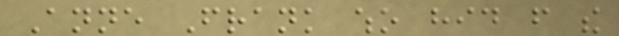Anne Frank who hid from the
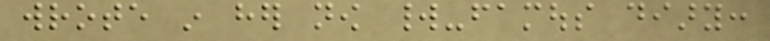wrote in her now world-famous diary:
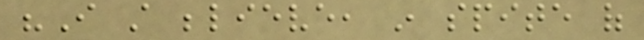"I still believe, in spite of
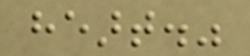heart."
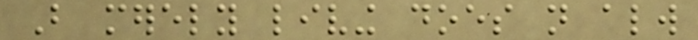But merely living does not always
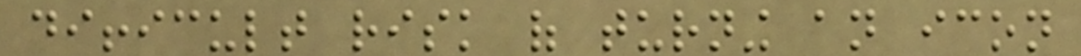difficult risk of turning an icon
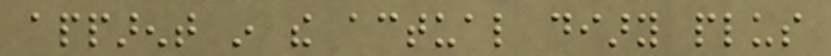apparent in the actual diary plus
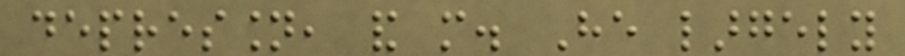depression, and more. He largely
